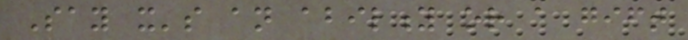Say it's an ability or a gift
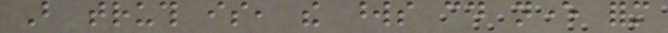But truth is, the words could never form
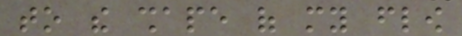to the shape of my flow
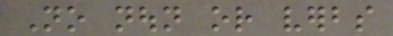No noun or verbs
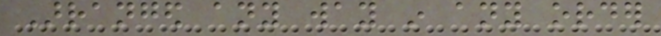Arranged any way in any order
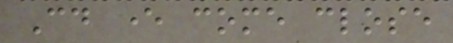Could ever come close
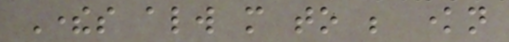Theres always more to be known
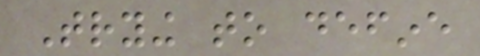Trying to define
